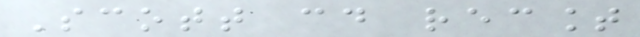Scott could recount
